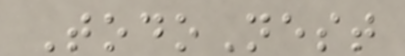TodoNest
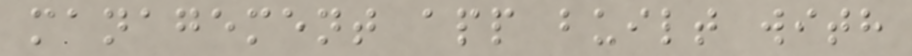management app built with
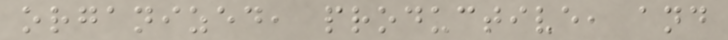organized, productive, and
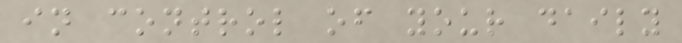in control of your daily
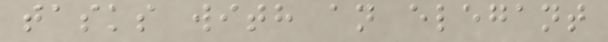tasks with an elegant
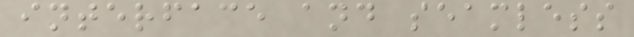interface and seamless
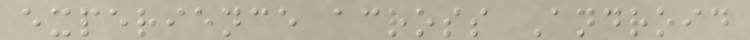experience across Android
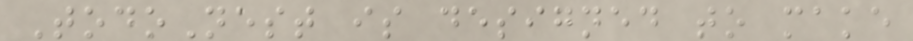TodoNest is designed to make
